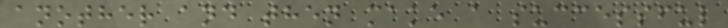another and then make a successful
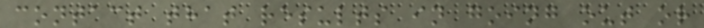contact that results in going out or
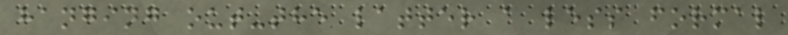hanging out-the latter a less formal
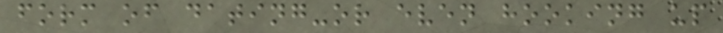form of dating-or even hooking up
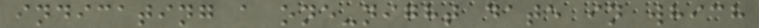indicating a one-night date in which
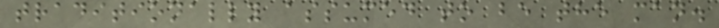traditionally assumed to be the man.
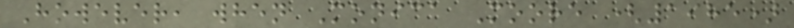However, when Monica Moore (1985)
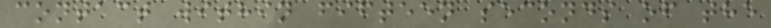contact within fifteen seconds of the
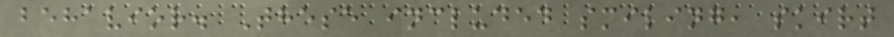behavior. These included smiling, skirt
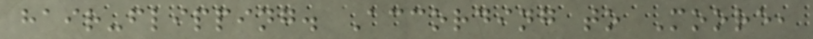hair-flipping. According to Moore,
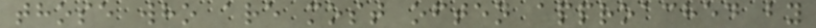those who are most often approached by
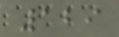129
